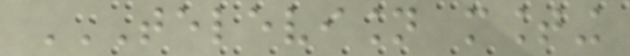TELEVISION MOUNTING
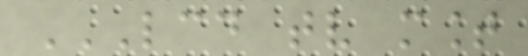LCD TV MOUNT
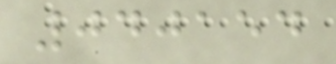040154
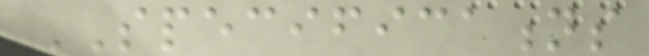SPECIFICATIONS
